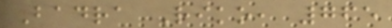Badra Riko, 765
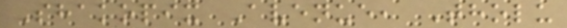Shakopix Avenue, Tholu
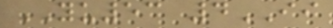YU53 4II
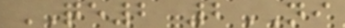QE2 2NI
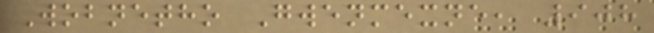Wobnetho Gwenmexne, 908
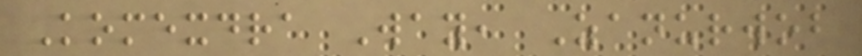Komexdra Way, Zanurwob
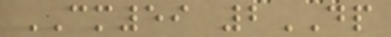CM59 2DP
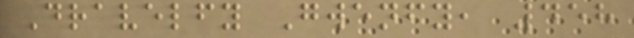Dravelfy Gwenfy, 458
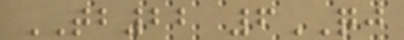TB22 6QJ
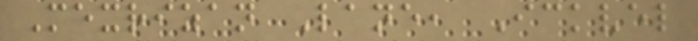Mexrizan Lane, Ickvel
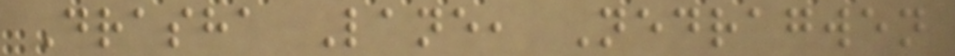Drasha Lane, Nedragwen
